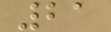21
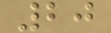20
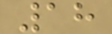18
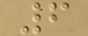6
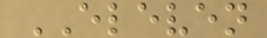ELEVEN
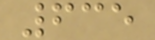635
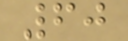60
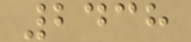2438
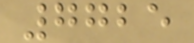7725
